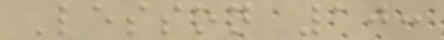Lesson 10:
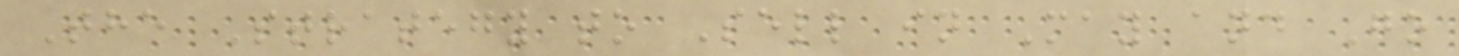The Strategy to Sell in May and Go
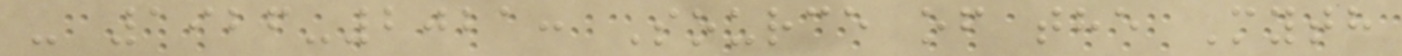- 1926-2021: Source of the Myth
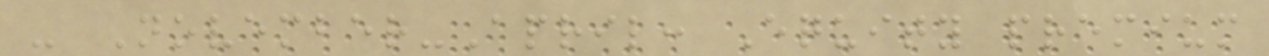- November-April: Equity premium
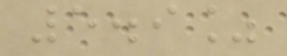5.9%
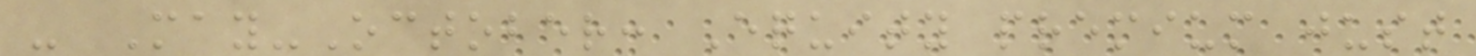- May-October: Equity premium just
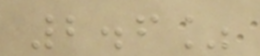2.6%
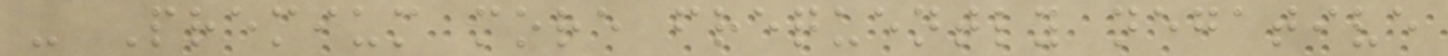- Premium more frequently negative
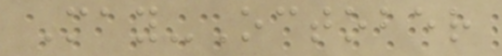May-October
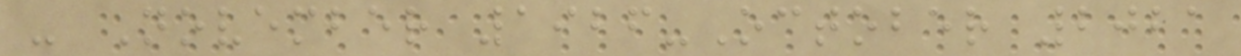- November 1926-October 2021
